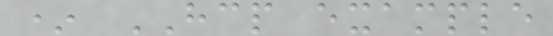* HCP example
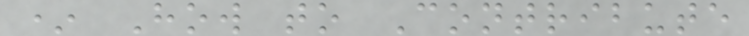* How to Contribute
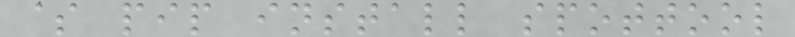$ pip install spottool
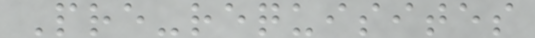Pre-requisites
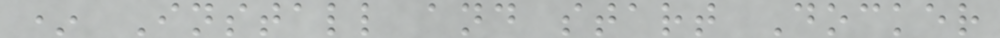* Install and start Docker
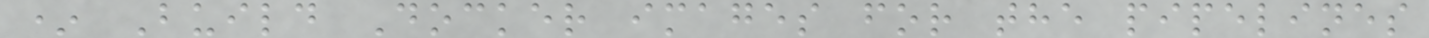* Build Docker images for the pipelines
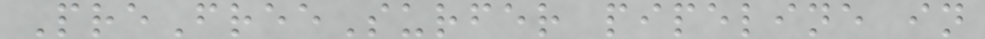PreFreeSurfer pipeline in
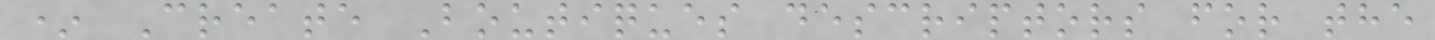* Create Boutiques descriptors for the
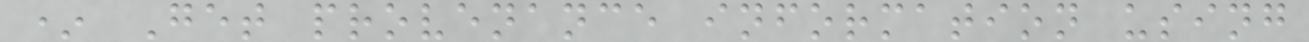* Get provenance information using
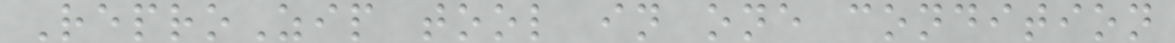ReproZip tool in one condition
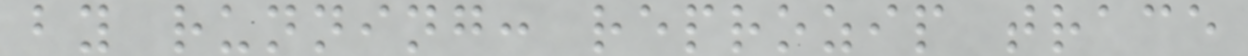by running: reprozip trace
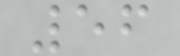56
